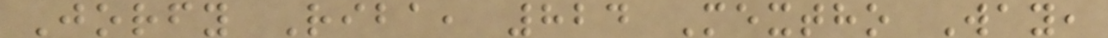Jorfy Riba, 824 Mextho Way,
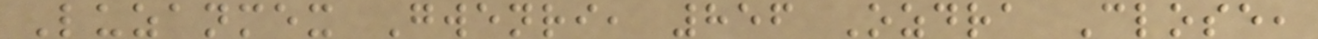Luzanmex Gwenri, 856 Ozdra Close,
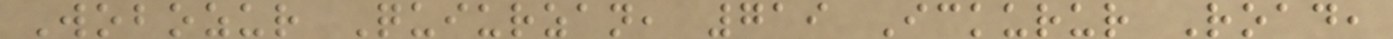Wobozur Quiurzan, 719 Ickurur Road,
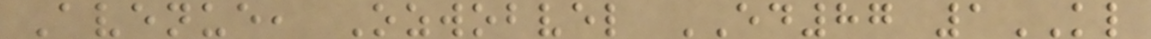Avenue, Ozwobvel ED87 1KL
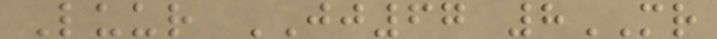Luur JJ67 8MR
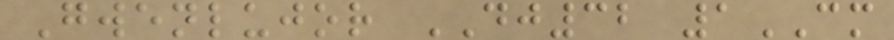Gwenlujor DJ32 1CM
